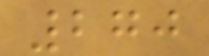270
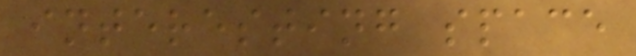interesting space
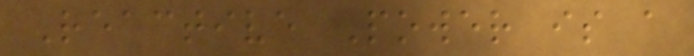Reactive Power is a
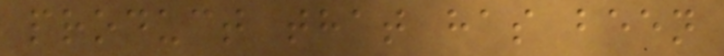product that has been
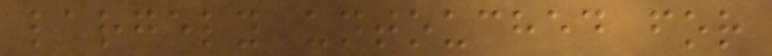largely untouched for
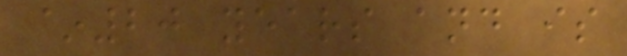~20 years and is
